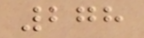278
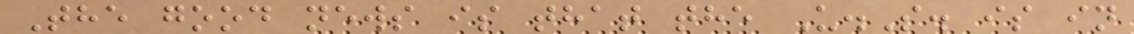The good news is that the U.S. is in
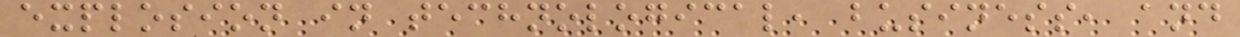explosion in technological, business, and
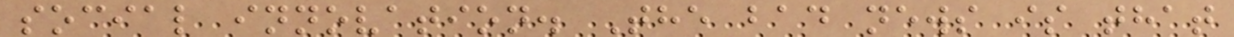social innovation. The bad news is that
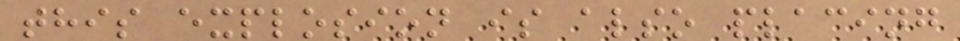this explosion is also placing
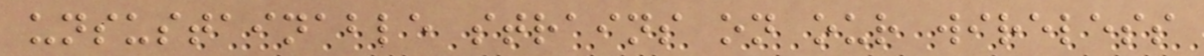unsustainable strains on our wireless
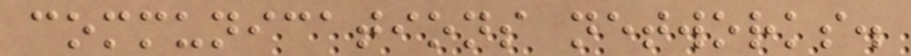communications networks.
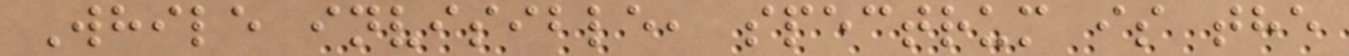While invisible, spectrum is the
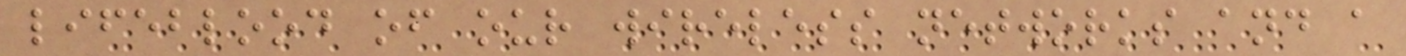lifeblood of our wireless networks and a
